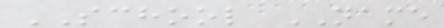SCHOOL NAME
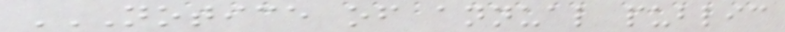NOTICE OF ANNUAL PUBLIC
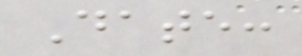Date:
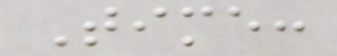Time:
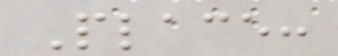Place:
